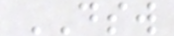DSW
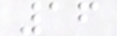16
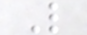L
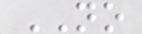NO
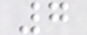7
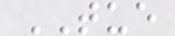TUE
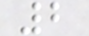2
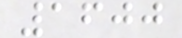1600
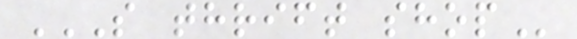S THRIFT SHOP
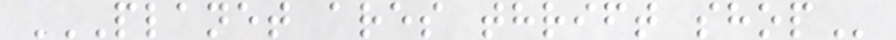PLANET ARES THRIFT SHOP
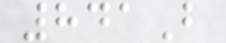841B
